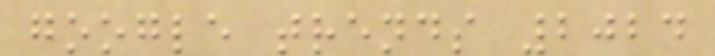google trends 2024
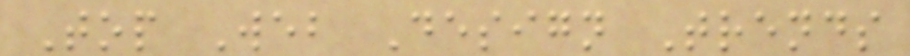Top Web Design Trends
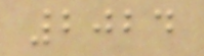2024
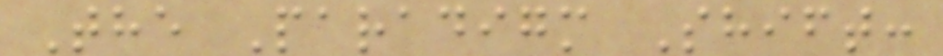The Paradigm Shift:
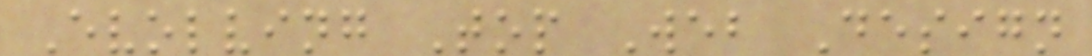Evolving Top Web Design
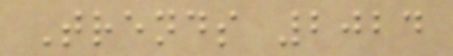Trends 2024
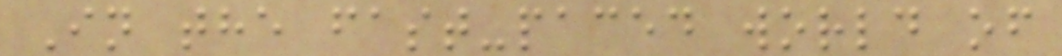In the fast-paced world of
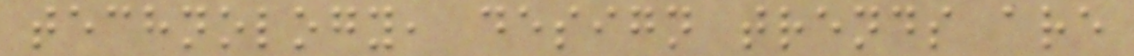technology, design trends are
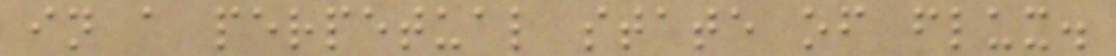in a perpetual state of flux.
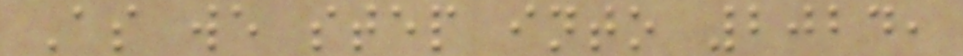As we step into 2024,
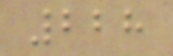228
